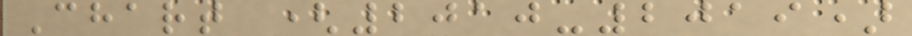Chart (2010-2019)
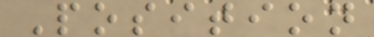Position
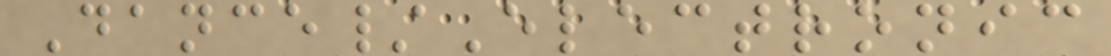Dance/Electronic
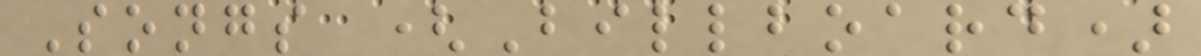Songs (Billboard)
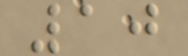10
